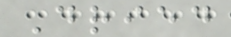Dried
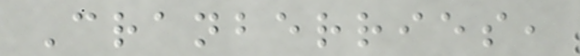Cranberries,
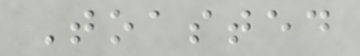Toasted
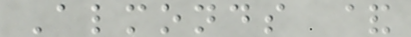Almonds &
